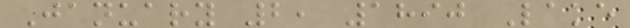January 2, 1890 Lake
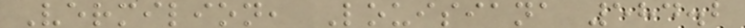Vermilion, Louisiana 584.2
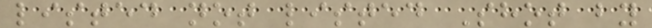listed not listed Shot by
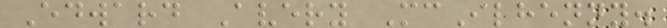Edward Avery McIlhenny.
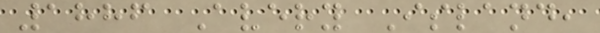1886 Avery Island,
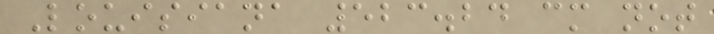Louisiana 523.24 cm not
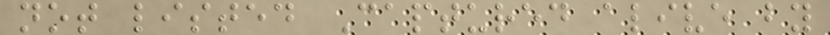not listed Captured alive by
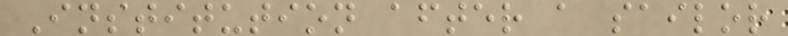Institution after a sailor
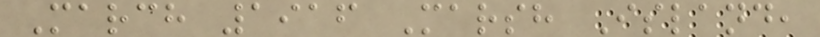March 1916 Marsh Island,
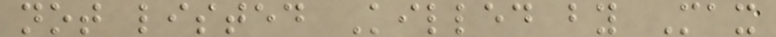not listed Killed by Max
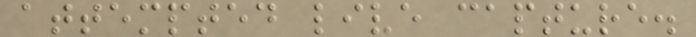attempted live capture.
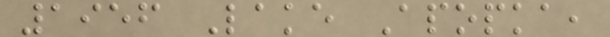1956 Lake Apopka,
